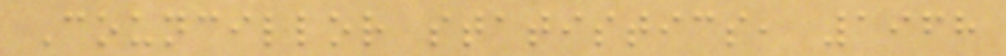Councillor statistics, 1968
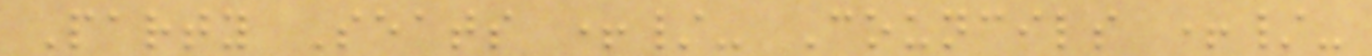Party Seats +/- Councils +/-
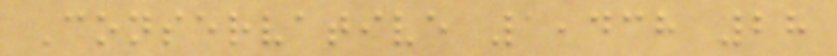Conservative 1,438 28
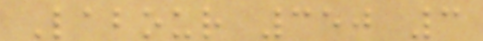Labour 350 3
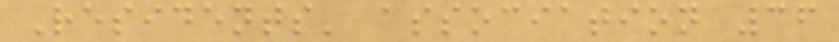Residents' association 36
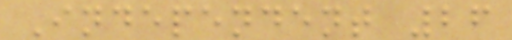Independent 26
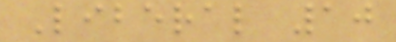Liberal 10
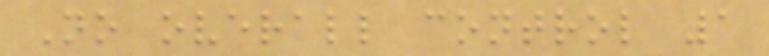No overall control 1
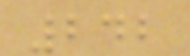242
